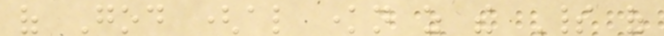of God (also known as the Spirit of
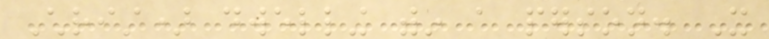Christ) dwelling within a person. It
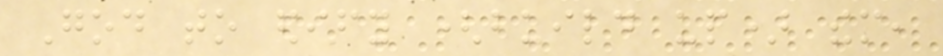God to edify (build up) them,
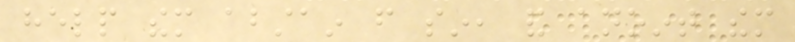help them abstain from sin, and anoint them
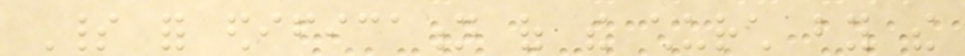Spirit for edification of the church by the
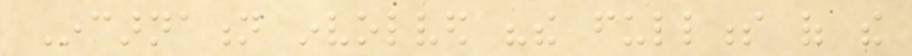Incarnation involved "the fullness of the
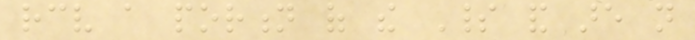receive a portion of the Spirit and are not
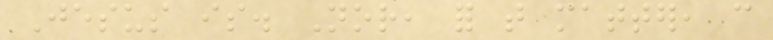Jesus is. Nor, for that matter, can
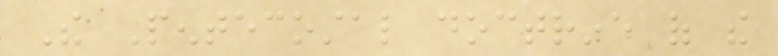The Pentecostal doctrine of the
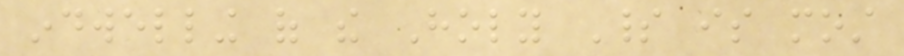indwelling of the Holy Spirit is most
